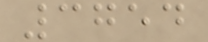3754
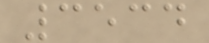3534
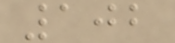102
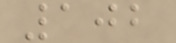102
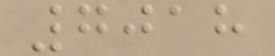7018
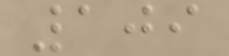109
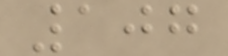107
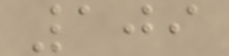109
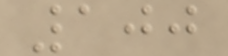100
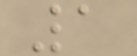1
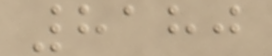8180
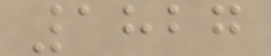1827
